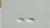-
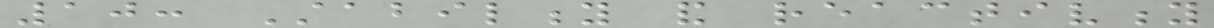10: Stability and reactivity
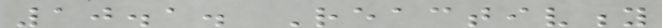10.1. Reactivity
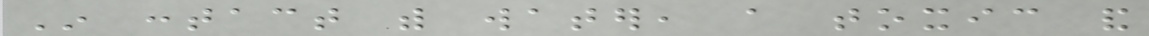In contact with water, a toxic and
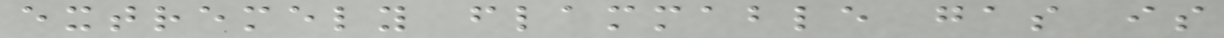extremely flammable gas is
